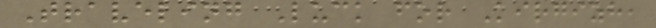Traveling Luck for Kirgizh,
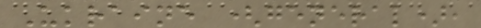Ukraine (general),
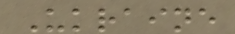Ukraine
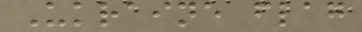Ukraine flag
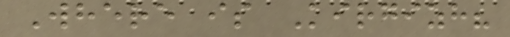Where is Kirgizh?
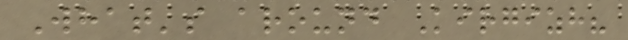What's around Kirgizh?
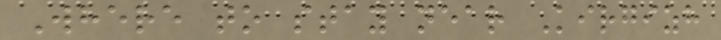Where to stay near Kirgizh
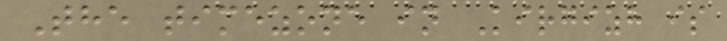The timezone in Kirgizh is
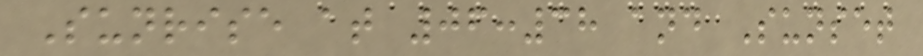Sunrise at 06:38 and Sunset
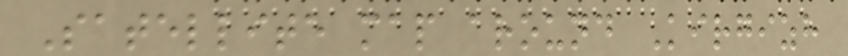Satellite map around Kirgizh
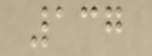137
